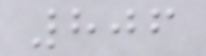806
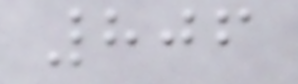806
